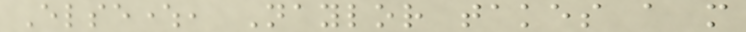Elsewhere, Naylor takes a more
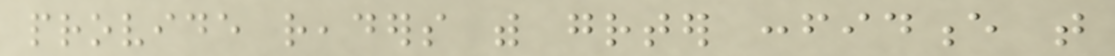provide readers with greater confidence that
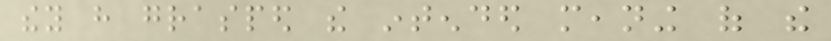they have grasped the intended meaning of the
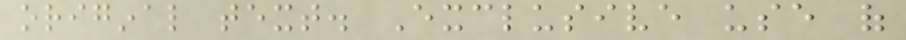original text. Exclusive use of
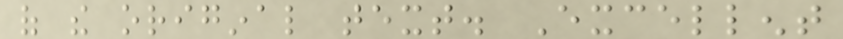of the original text. Excellent
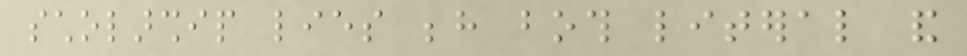scholarship lies behind both literal and
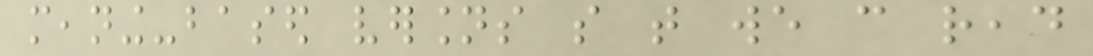meaning-based versions so that we can read
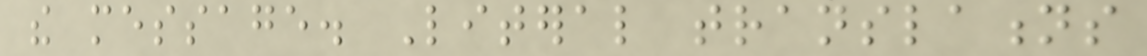the message. Literal translations
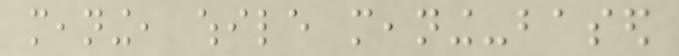meaning, while meaning-based
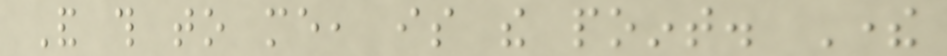And this to me, is the point. There
